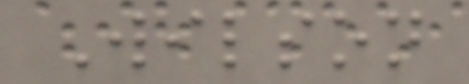Wilson
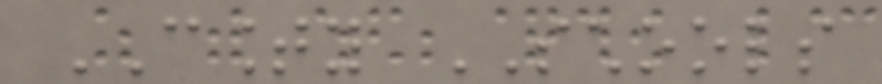COUNTY SCHOOLS
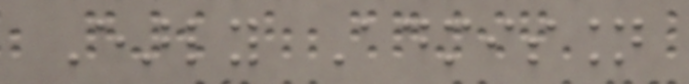Early Admission
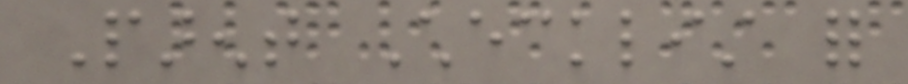Parent Checklist for
